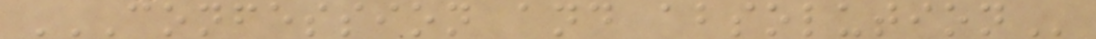CONFESSION AND ABSOLUTION
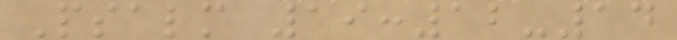Psalm 19:12-14
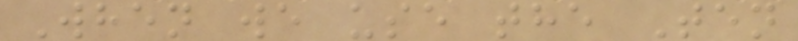When we use the Ten
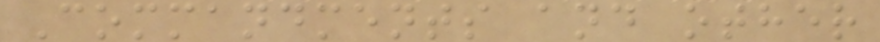Commandments and other
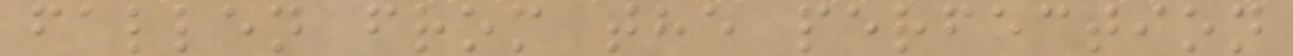fallen from the perfection
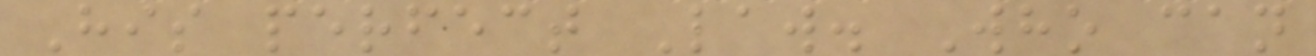His perfect Law. Who can
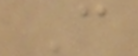C
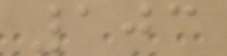103
